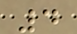4
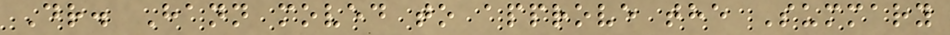Dr. Hann moved to approve the Summary
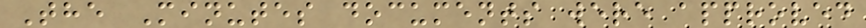The Minutes documents were approved
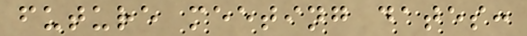future meeting dates:
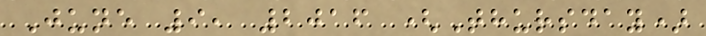June 9, 2016 (Thursday)
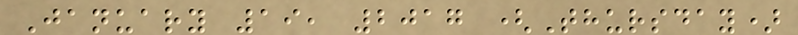January 19, 2017 (Thursday)
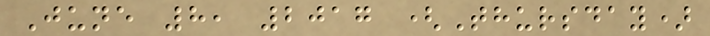June 8, 2017 (Thursday)
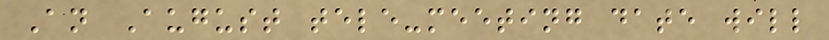An August tele-meeting date will
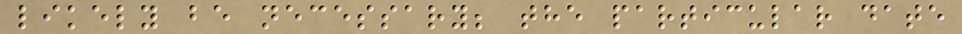likely be necessary; the particular date
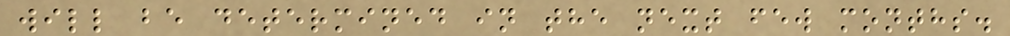will be determined in the next few months.
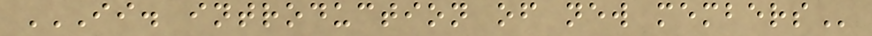II. INTRODUCTION OF NEW MEMBERS
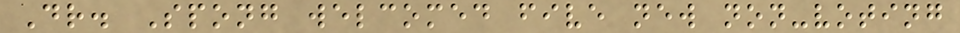Dr. Spong welcomed five new non-voting
